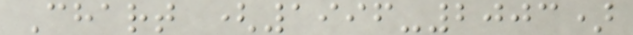Chart (1996-2003)
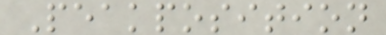Peakposition
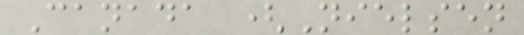Canada (Nielsen
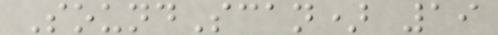SoundScan) 19
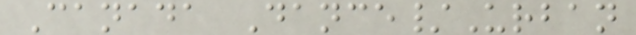Canada Dance/Urban
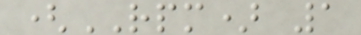(RPM) 1
